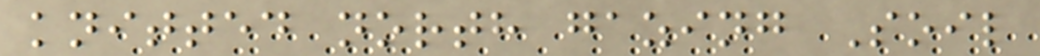knitted north gazing Soil
